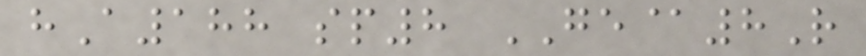hA188 sp8 GE@8R
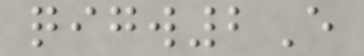qigw2E
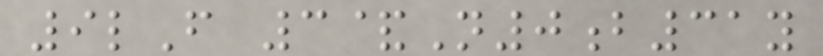9lF 3&N0b31y
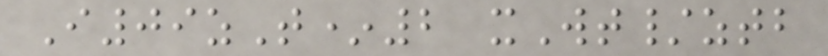I09zT*2 xWt/ztb
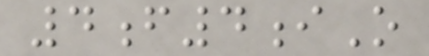4f4iO
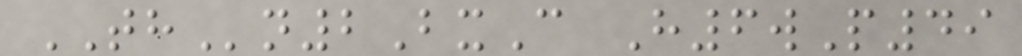THn2BxC H6wP49
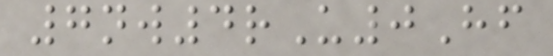7nw4rU0Hf
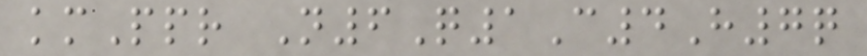kmPpr N6Q1C4H7q
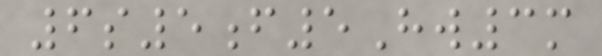6s5f5Hw3m
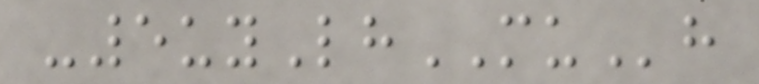-5uyLhMUh
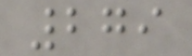279
